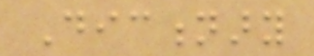Dictionary
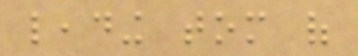leading tom of
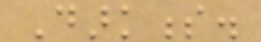Darkness.
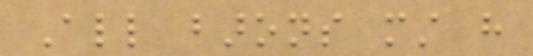All barons must have
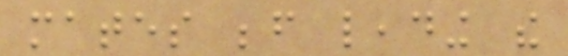mates before leading the
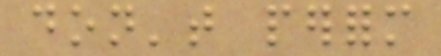don't perform
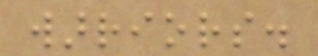warriors.
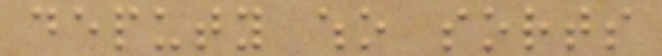deputy who sorts
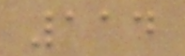114
